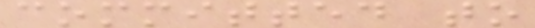committed to
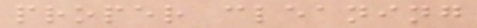proper cleaning
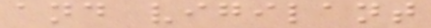and vigilant
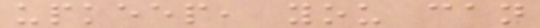upkeep, you can
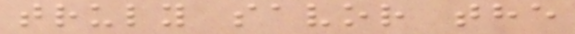truly savor the
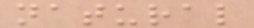natural
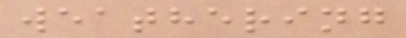weathering
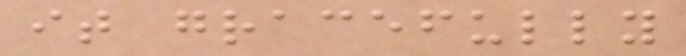it gracefully
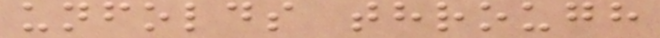unfolds through
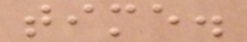time.
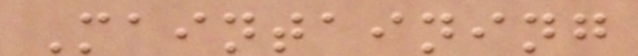Maintaining
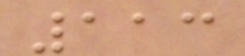113
